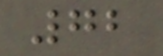72
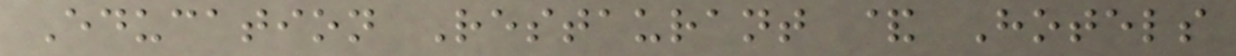Education Restaurant & Hotels
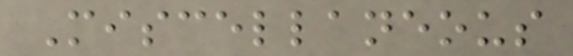Miscellaneous
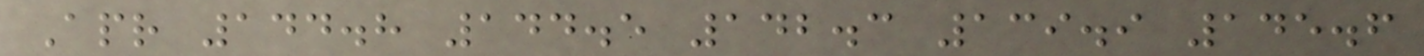Apr 144.8 144.5 142.3 139.9 145.6
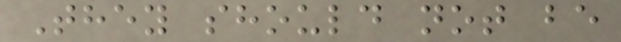They should not be
